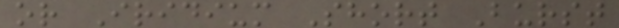or Iridium Short Burst
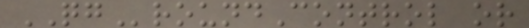QGroundControl or
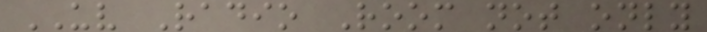UV Radio Room not only
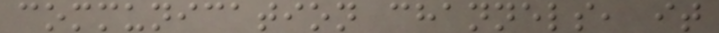communication channels, it
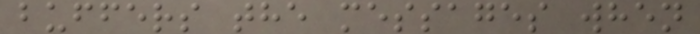buffers the messages when
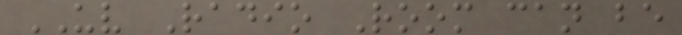UV Radio Room can be
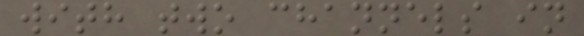with two channels in
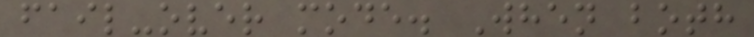fail-over mode. When both
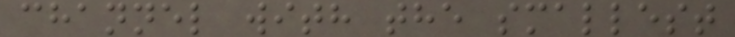channel with the smallest
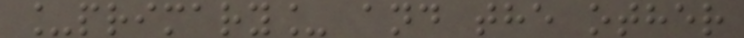_primary_ and the other
